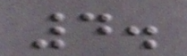4.
